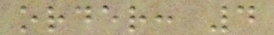order: 4
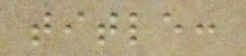title:
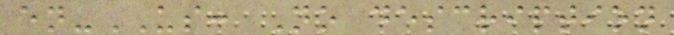en-US: No description
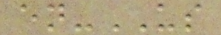en-US
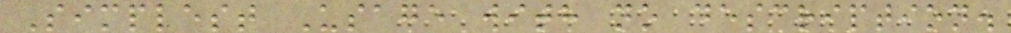Simplest Usage with no description.
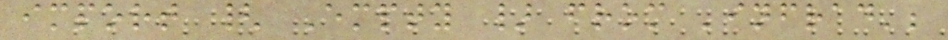import { Empty } from 'infrad';
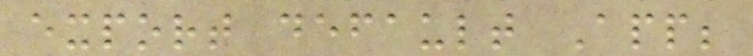export default App;
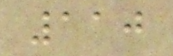110
